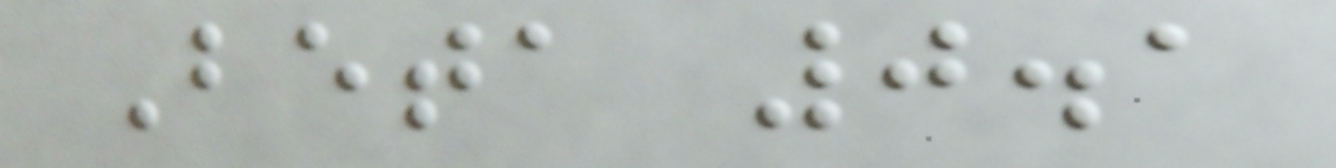Beta 0.1
